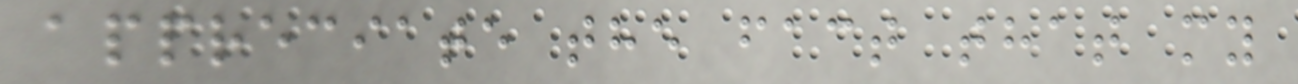appreciate the fact that my
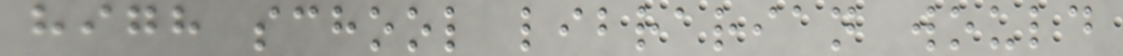high school librarian would
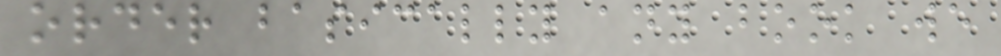order basically any book we
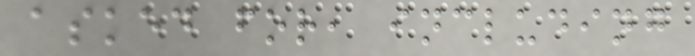asked for, including
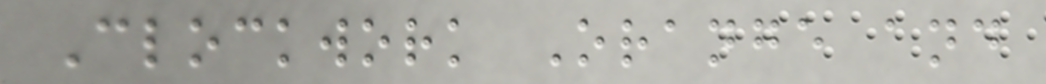Clockwork Orange and
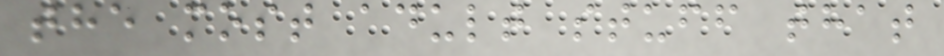the most adult stuff that
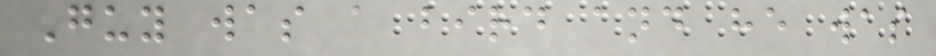Guy was a bird and he was
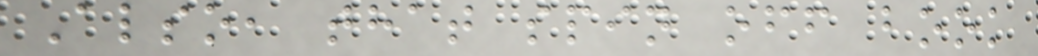Also, that spin off book
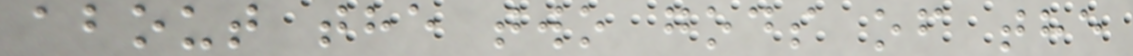about the two gods of the
